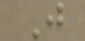J
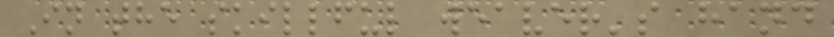In the skillful weaver's hand
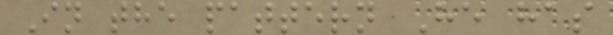In the pattern He has
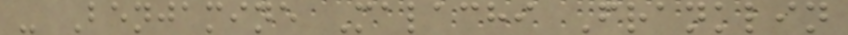- Benjamine Malachi Franklin
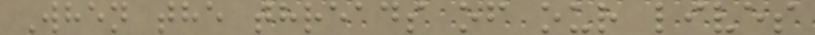When the threads of our lives
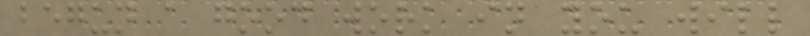begun a good work in you will
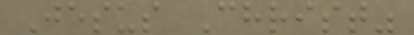Jesus Christ"
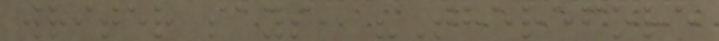writer says, "Therefore
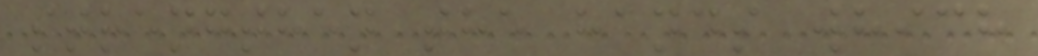strengthen the hands which
